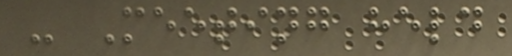- Meeting held
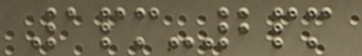1pm-2pm
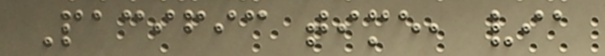Pacific time, via
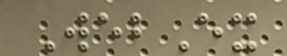WebEx
